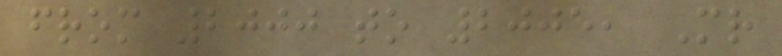from 2000 to 2005, Mr
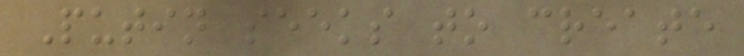Putin seeks to create
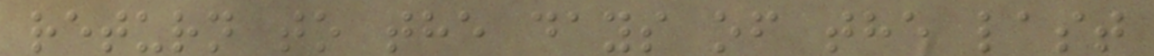return to the days of the last
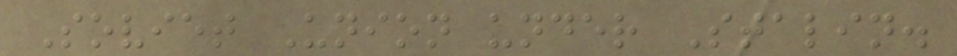Soviet Union under Stalin.
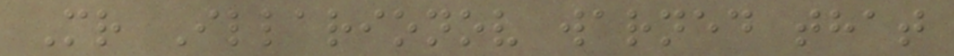Mr Illarionov warned that
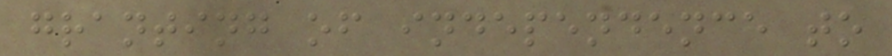granting of independence to
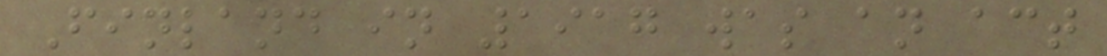Finland in 1917 was an act
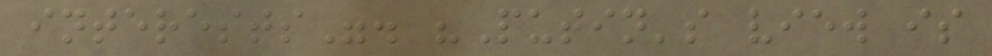interests". "Putin's view is
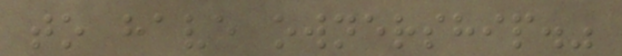to have ownership."
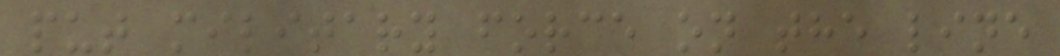put military force on the line
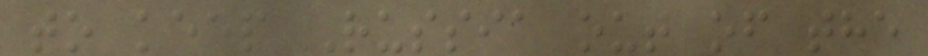to keep Russia out of the
